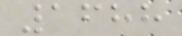1688
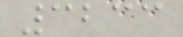3233
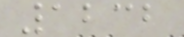1232
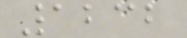1232
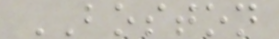BOSTON
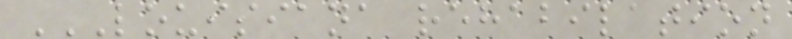LOUISIANA REHABILATION
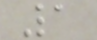1
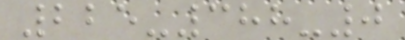225-388-0
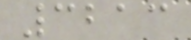3213
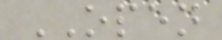OPEN
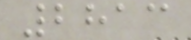2813
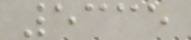5335
